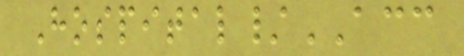Hospital/ACC
